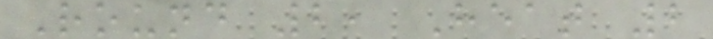Round 2, Heat 2
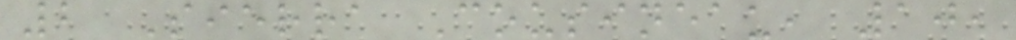2 Sierra Cousineau, 10,
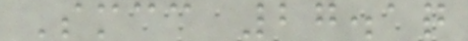Smcc 27.1q
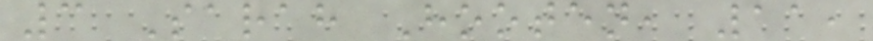3 Sarah Hooten, 11,
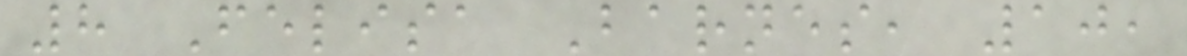8 Felisa Barnes, 10,
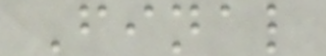Final
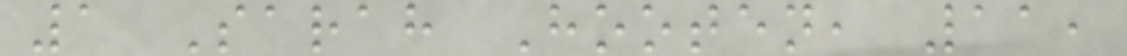1 Sarah Hooten, 11,
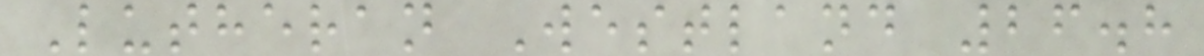Lutheran Westland 26.8
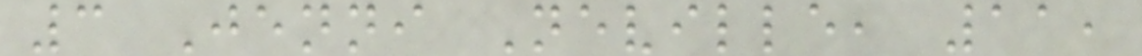3 Jenni Neville, 11,
